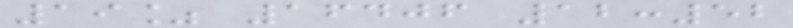19% 16406 12:52
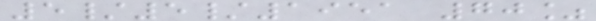5/5/1951 70%
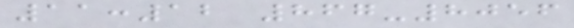11:12 867-8056
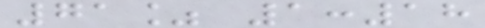71% 1:18
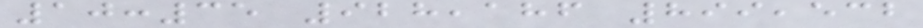10:35 928,186 899,532
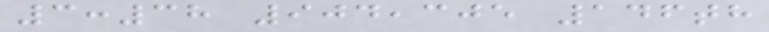3:38 904,305 146th
